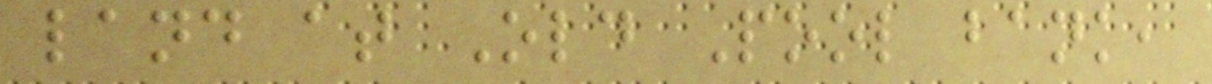land at Old Pool bank,
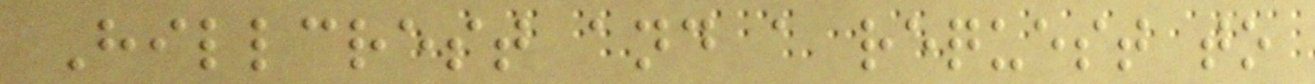Hillcrest and a request to
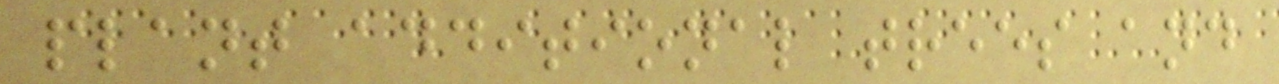plant additional trees and
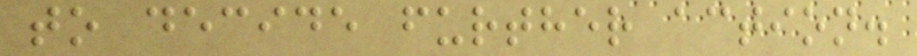to decide further action.
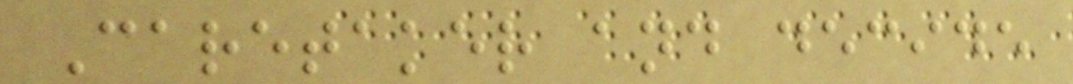Caretaker and decide
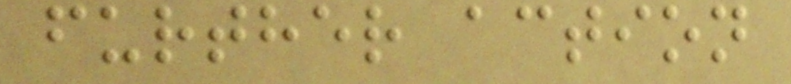further action
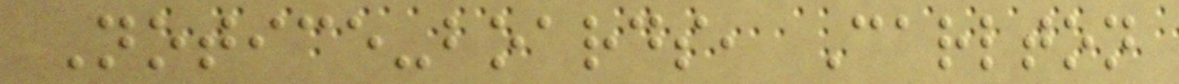Notice-boards, Carlton
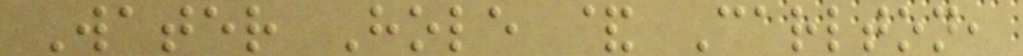Water Hole & Carlton,
